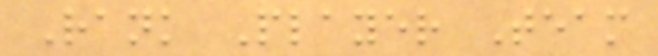Rank Player Team
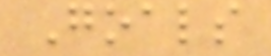Goals
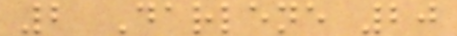2 Darlene 20
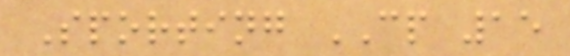Sporting CP 15
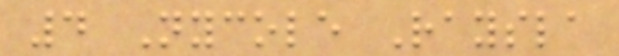4 Nycole Raysla
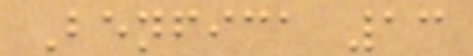Benfica 13
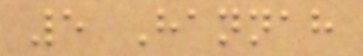5 Hannah
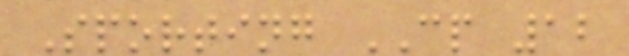Sporting CP 12
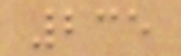235
